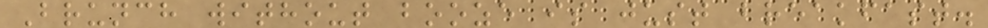Brunch without booze is just breakfast.
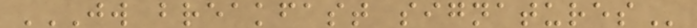JW BREAKFAST SIGNATURES
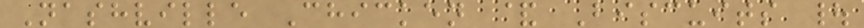Nashville Chicken & Biscuits |
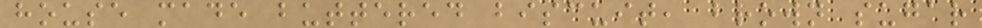house made buttered biscuit, brown sugar
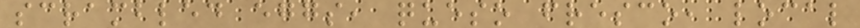scrambled eggs, queso fresco, local
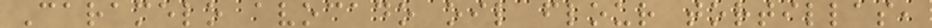Caramelo avocado oil flour tortillas,
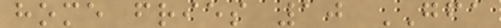home fries 10 GFA
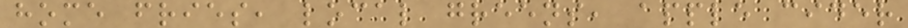home fries, local greens, apple cider
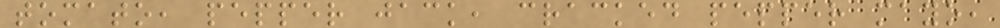tomato, pepper jack, cracked pepper mayo,
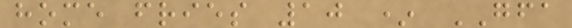home fries 10 * GFA
